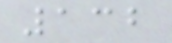132
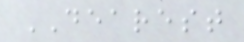DEAREST
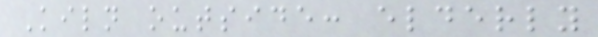Kiln outside: elderly
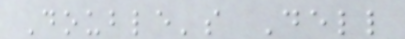Double's Dell
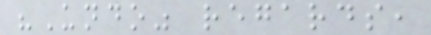"Undo" regards,
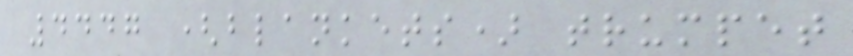4447 (blankets) trumpet
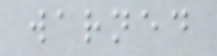warned
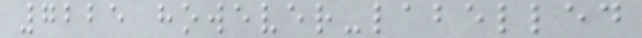7225 however-labelled
